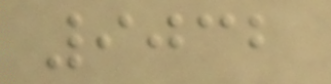9032
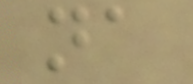na
